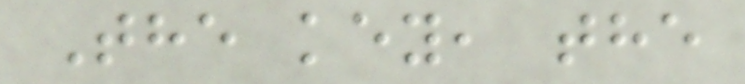The key, the
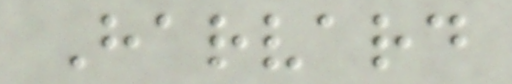Harvard
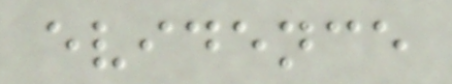evidence
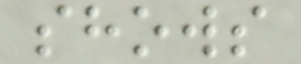shows
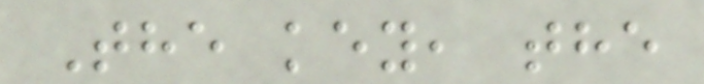The key, the
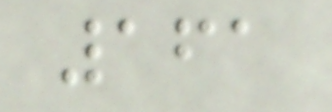161
